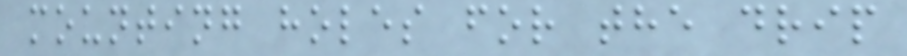mounting holes for the drip
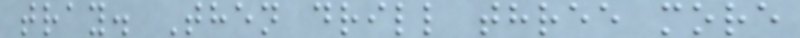tray. Then drill three more
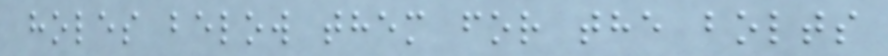holes below them for the bolts
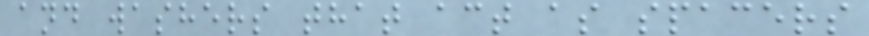and washers that act as spacers
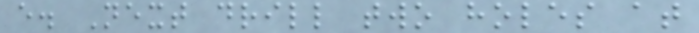e. Next drill two holes at
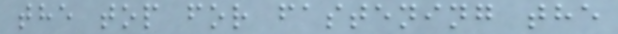the top for fastening the
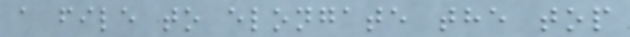a file to elongate the top
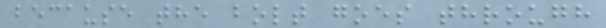because the bolt goes through
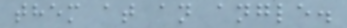them at an angle.
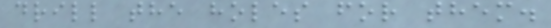drill the holes for them.
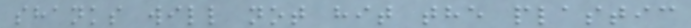shanks will not hit the plastic
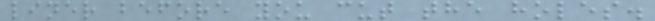liner before you cut the holes.
